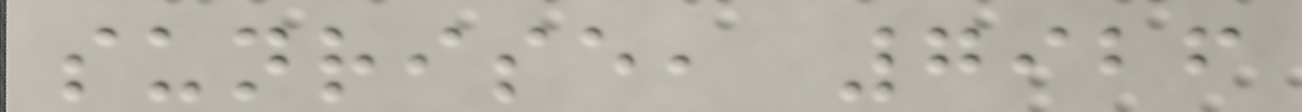sunrise, 7926
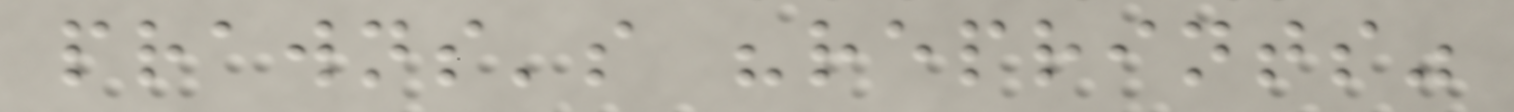prawns's "reprints"
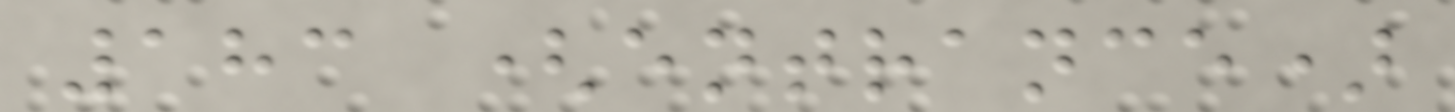183 (entrance)
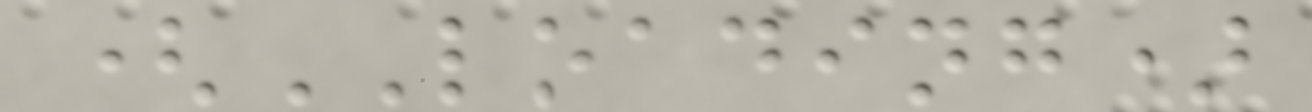(LOADING)
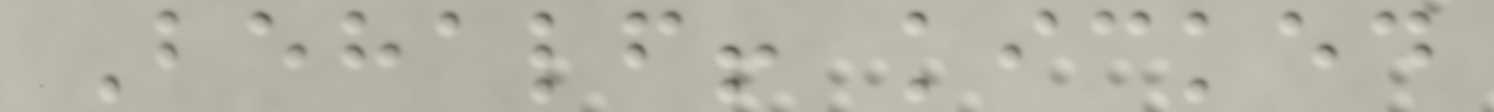Behalf! kicked
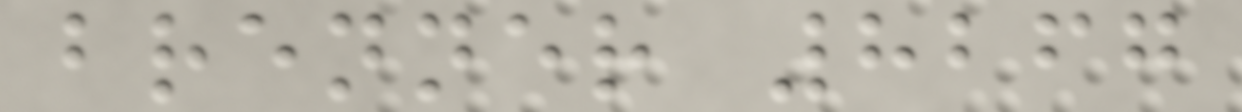brenner 8267
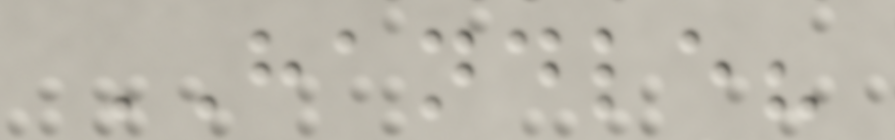HANDLE?
